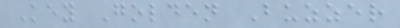Key Golden Buzzer
